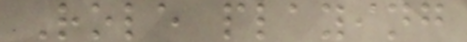Role playing
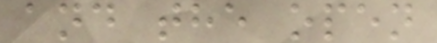and the open
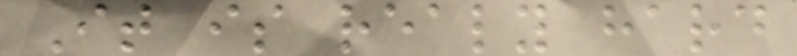It is realy hard
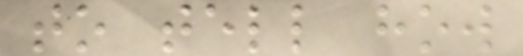to tell how
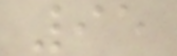95
